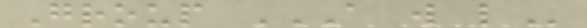Group A W L
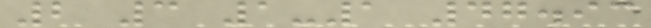2 3 1-1 47.93
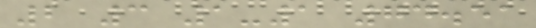2 3 1-1 74.51
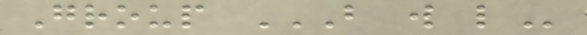Group B W L
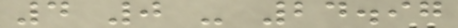4 0 - 24.97
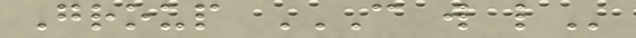Group C W L
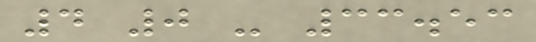4 0 - 33.53
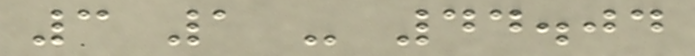3 1 - 44.04
